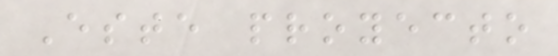Este proyecto
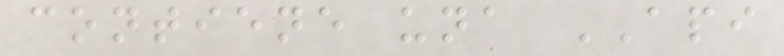contiene una API
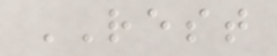REST
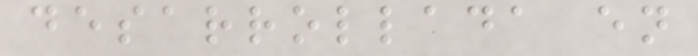desarrollada en
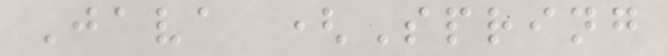Java (Spring
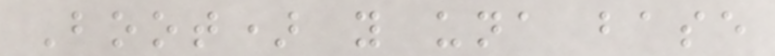Boot) y una base
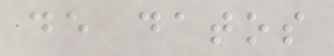de datos
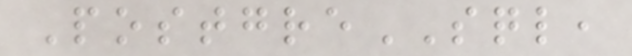PostgreSQL,
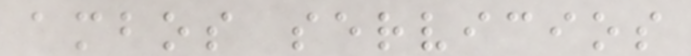ambos servicios
